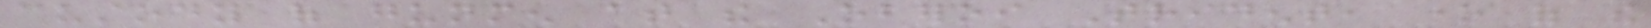custody of gunmen at the Oberoi Trident, one of the
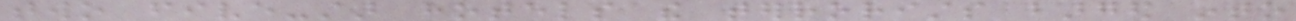two five-star hotels the terrorists barged into
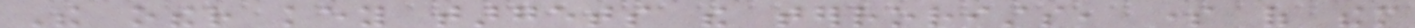The other key targets the terrorists, some of them
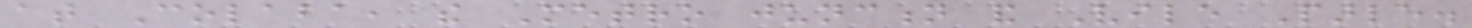at Colaba, the Metro junction and Vile Parle.
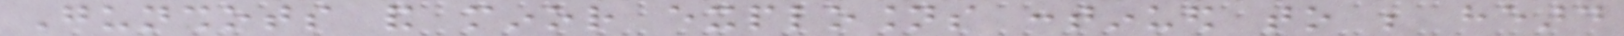Gunshots and minor explosions continued to be heard
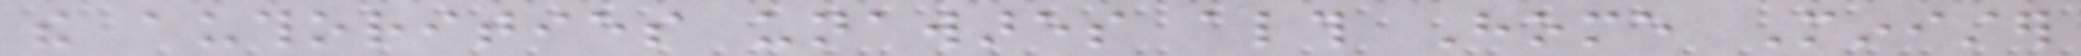the authorities unawares although Home Minister
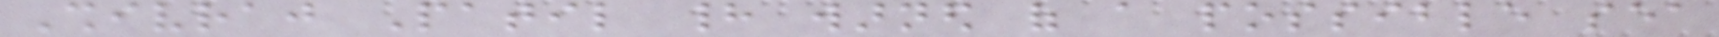Shivraj Patil had warned of a possible sea
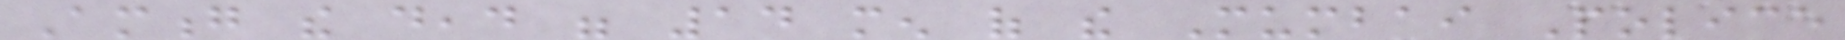Among the dead were 14 men of the Mumbai Police
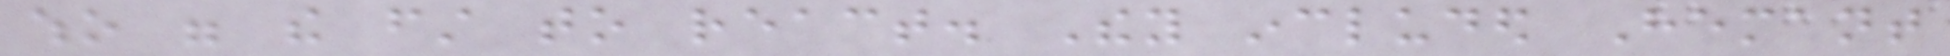who were the first to react. They included Hemant
